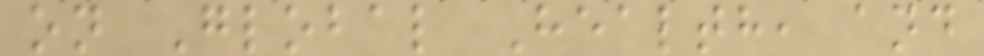on Global Health, and
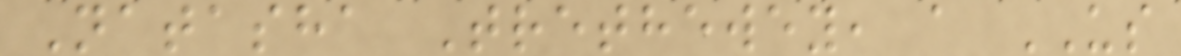Natasha Trethewey, a US
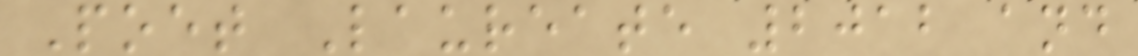Poet Laureate 2012 and
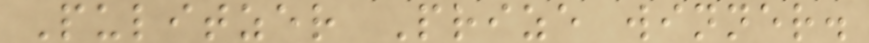Pulitzer Prize winner.
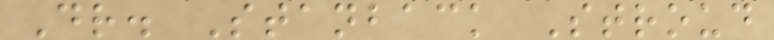Dr. Stanback Stroud
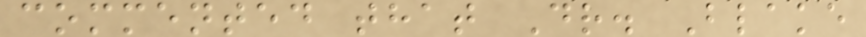commented that Dr. Blake
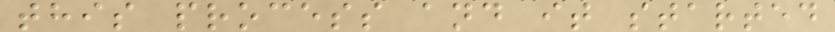this process and it started
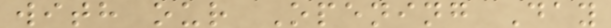with our Opening Day
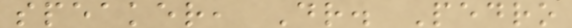speaker, Dr. Pedro
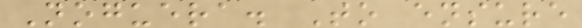Noguera. To ensure
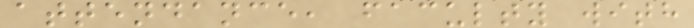attendance, faculty with
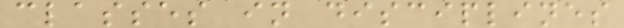classes in disciplines
